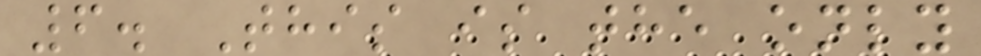6. This is the only
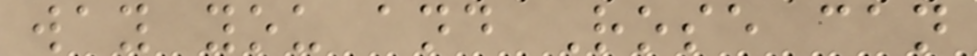way you and Rose can
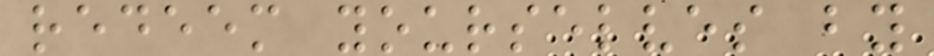redeem yourselves by
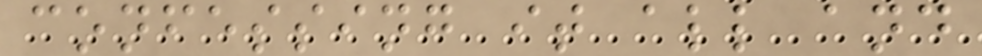confessing it all and
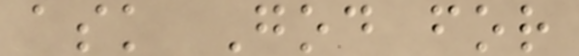ask God for
